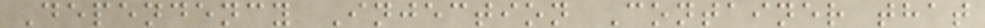Dependency Injection Container that
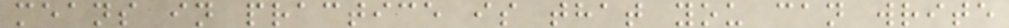means in practice is that you can write
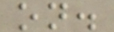on.
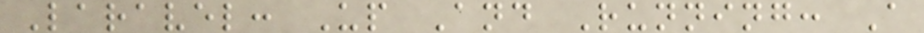Laravel: Up And Running: A
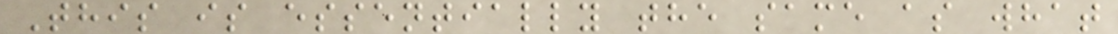This is essentially the same as what
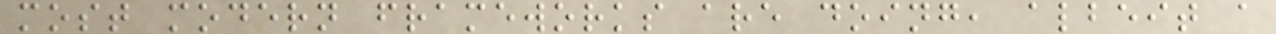most modern frameworks are doing, albeit a
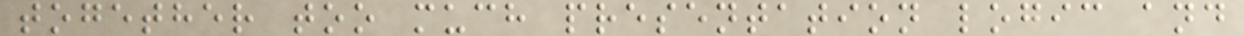together too much presentation logic and
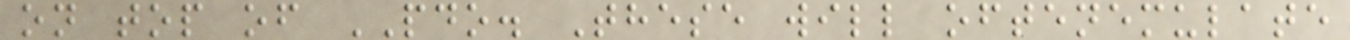on top of PDO. These will oftenemulate
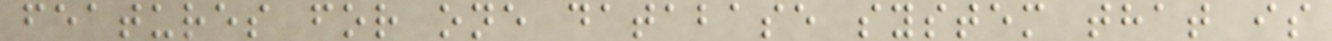features for one database system that is
